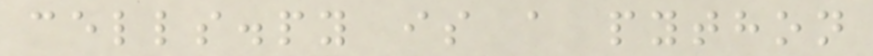cells.py is a python
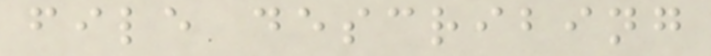file describing
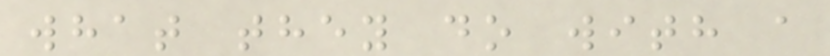what they do with a
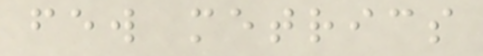few metrics
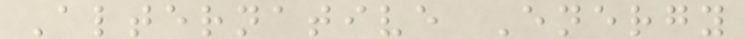Alternative Energy
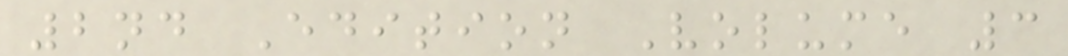2nd Edition Volume 3
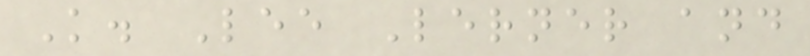K. Lee Lerner and
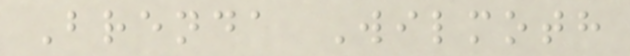Brenda Wilmoth
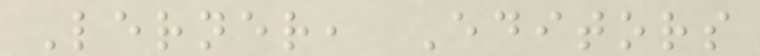Lerner, Editors
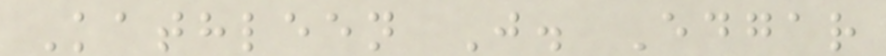Kathleen J. Edgar
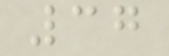37
